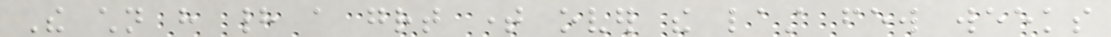The children have had a great time over the last few weeks
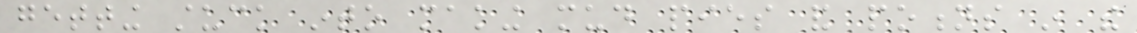getting stuck into making mud pies and potions in the
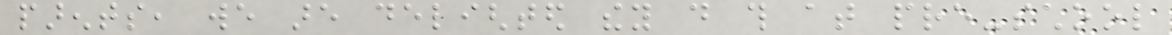parents, we are delighted they do this at pre-school
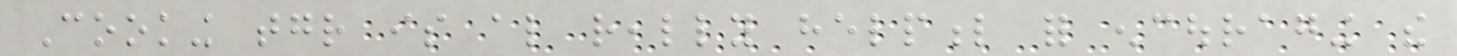Cooking together is also really helpful for encouraging the
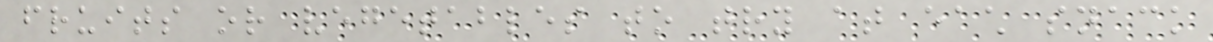fruits or vegetables to try at each snack
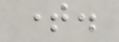time.
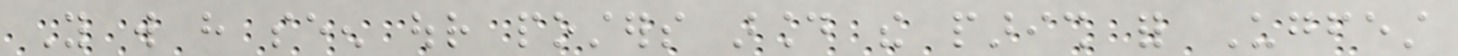You will have seen our posters around the parish for Ugfest
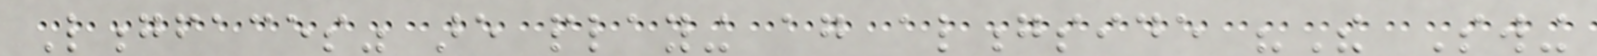Longfaces" are playing again alongside "The Swing
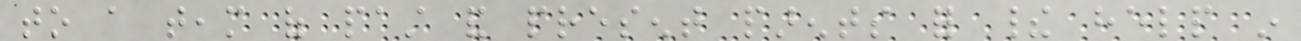to a team of past and present parents for their help in
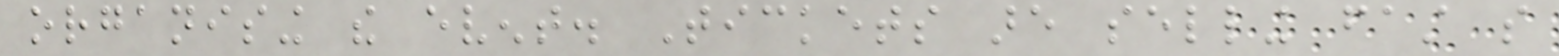organising the event. Tickets are selling fast so
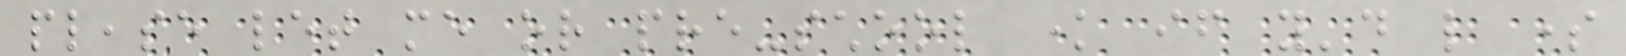please let me or pre-school know if you'd like some
